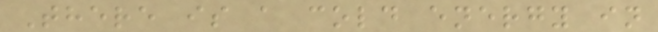There is a cold energy in
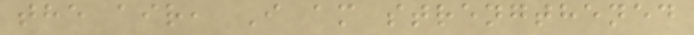the air, I am strengthened
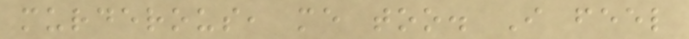murderous, me too. I feel
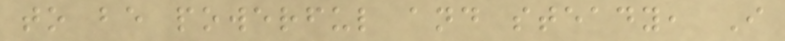to be powerful and steady, I
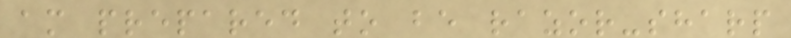am prepared to be razor-sharp
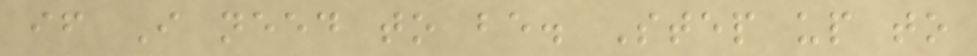if I need to be. Step up to
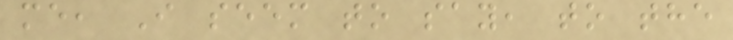me, I seem to say, to the
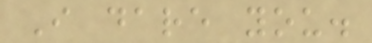I dare you.
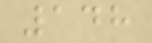148
